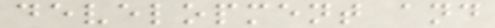development and
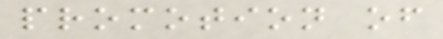promotion of
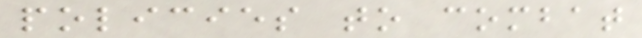policies to combat
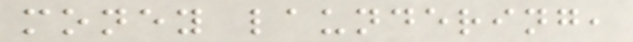money laundering,
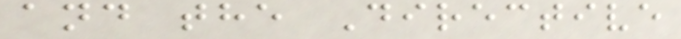and the Directive
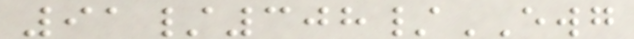91/308/EWG
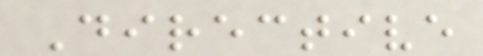Directive
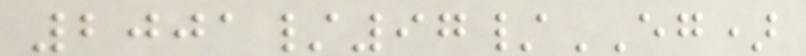2001/97/EG)
